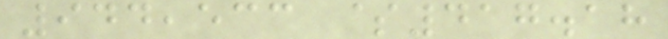944,533 $417.18
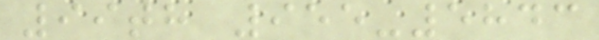99th 955-5843
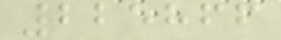225866
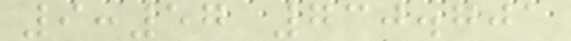9:57 730.701
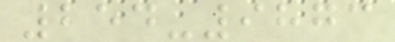254-9873
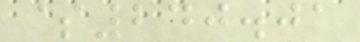$240.01
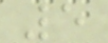5
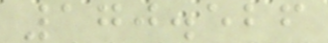170.526
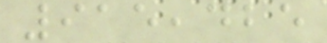915,425
